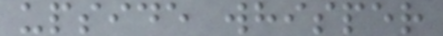upside whisper
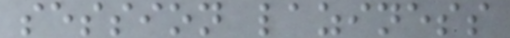session laziness
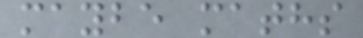maybe maths
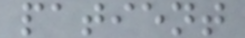patient
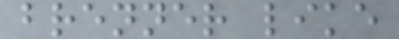brenner like
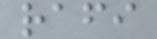rafi
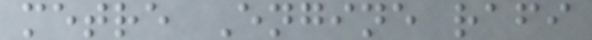metre Engine rafi
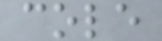cole
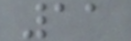11
